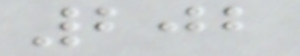202
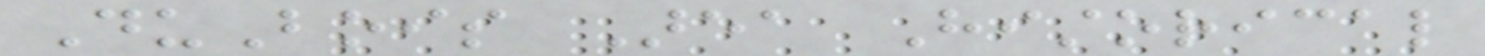DuBois Area Historical
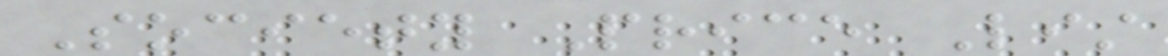Society Price List
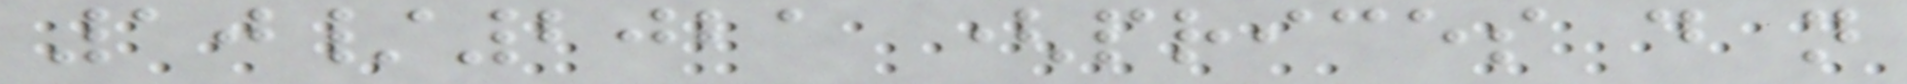10/2021 (prices do not
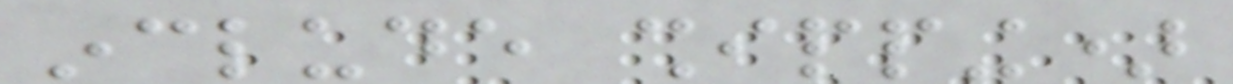include shipping)
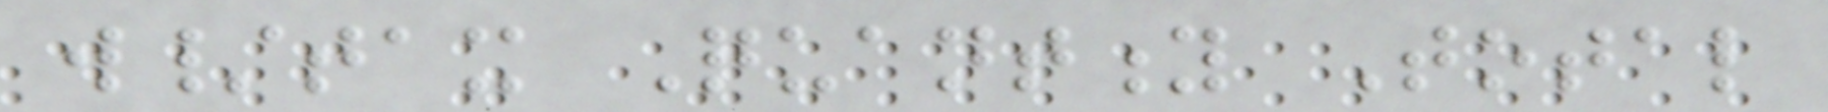w/tax Quantity Total
